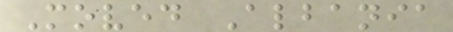Moved Albania
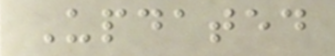Updated
